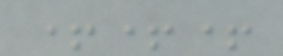+++
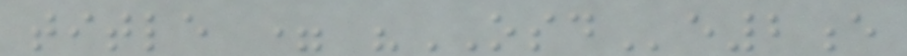title = "OSDe2e
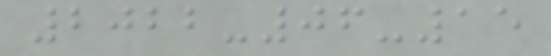2022-06-15
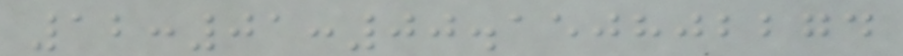12:01:00.150802274
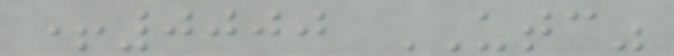+0000 UTC"
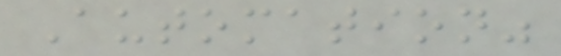Automation"
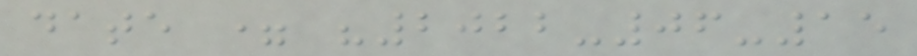date = "2022-06-15
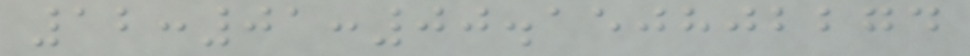12:01:00.150802274
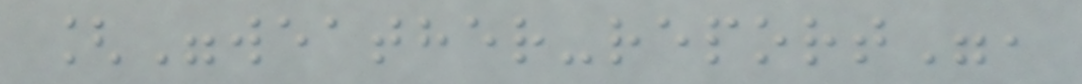["weather-report",
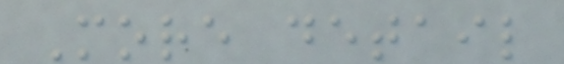More detail
